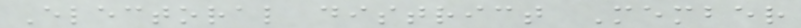Electoral district Member
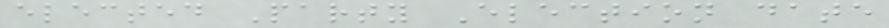elected Party Election date
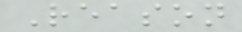Reason
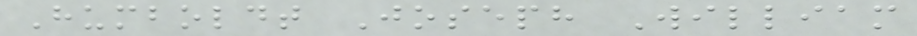Humboldt Joseph William
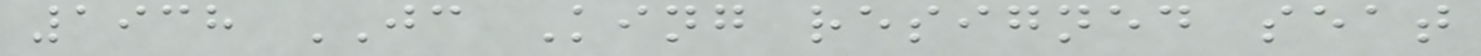1938 JC King resigned seat
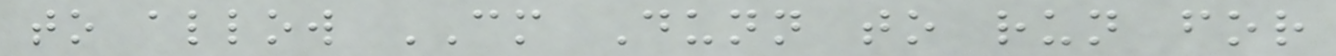to allow CM Dunn to run for
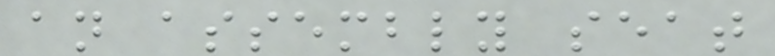an assembly seat
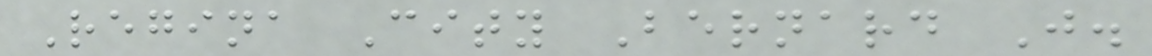Regina City Bernard J.
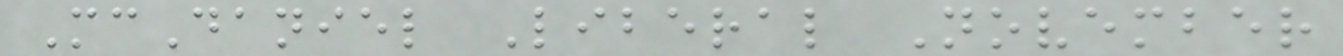McDaniel Liberal November
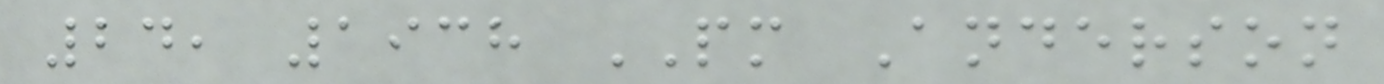24, 1938 PM Anderson
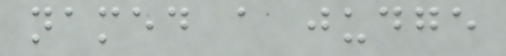named a judge
